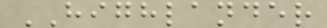HIGHLANDER
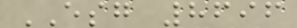ESG 8696
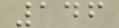146
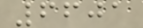6601
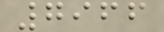7966
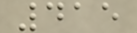415
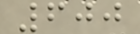600
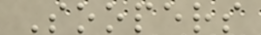Soopers
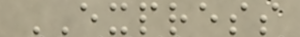EXPRESS
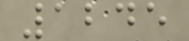1245
